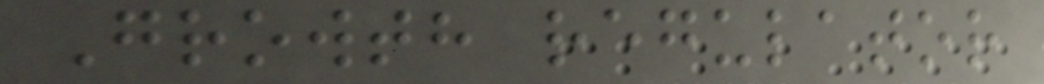Growth regulator
